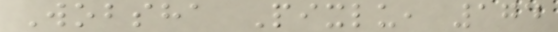Wobsha Pixlu, 174
